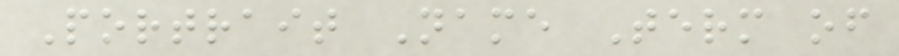Portrait Name Term of
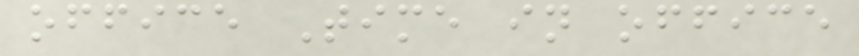office Time in office
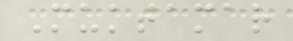Muktamar
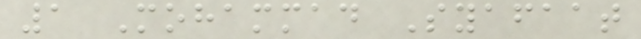1 Mohammad Syafaat
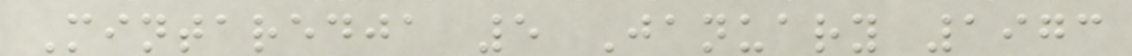Mintaredja 5 January 1973
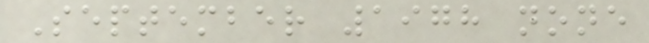September 1978 none
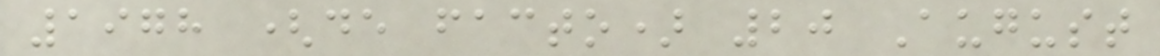1978 (de facto) 20 August
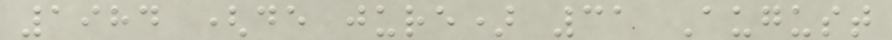1984 (de jure) 31 August
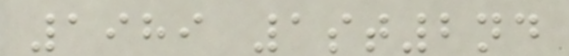1989 1st2nd
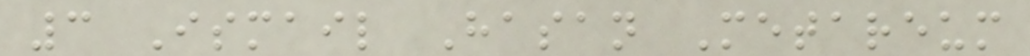3 Ismail Hasan Metareum
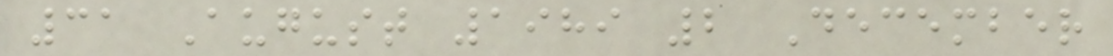31 August 1989 2 December
